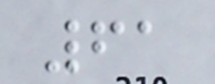61
